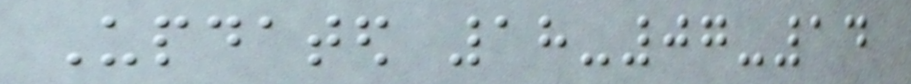Updated 18-07-14
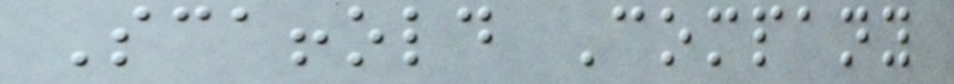Scaffold Company
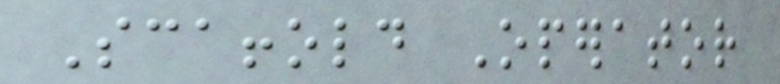Scaffold Operator
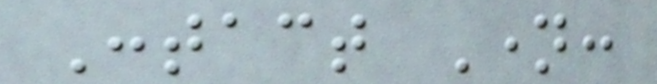Contact Name:
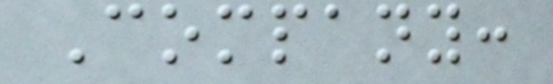Company:
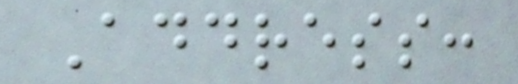Address:
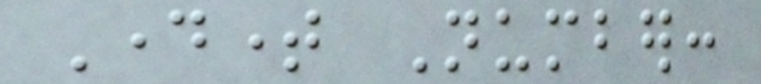Daytime Number:
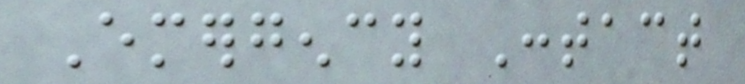Emergency Contact
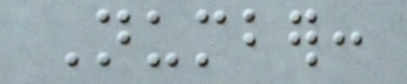Number:
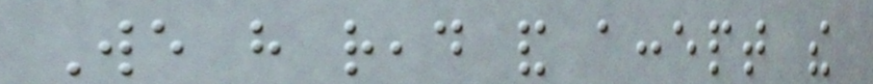We have read and accept the
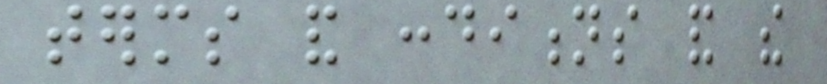terms and conditions and the
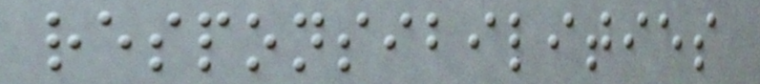responsibilities
